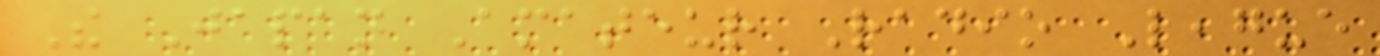The Japan Amateur Radio League
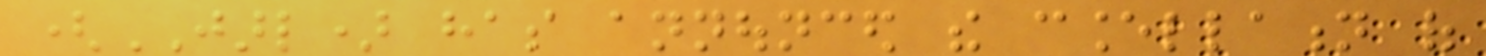(JARL) has announced the cancellation of
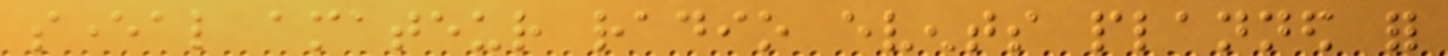several amateur radio events planned for
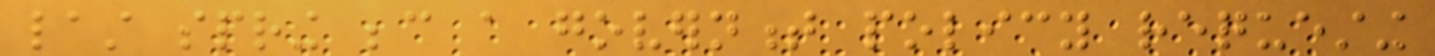last spring because a government policy requesting
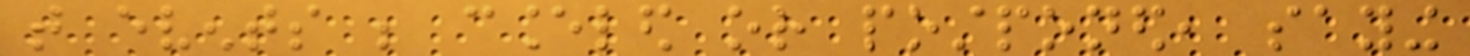that events be canceled or postponed, saying
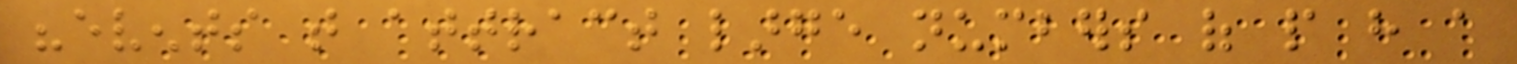"events that attract large numbers of people have a
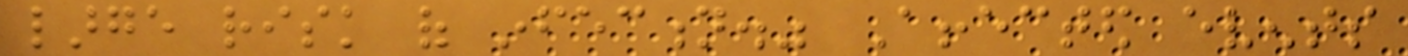large risk of infection." Affected events
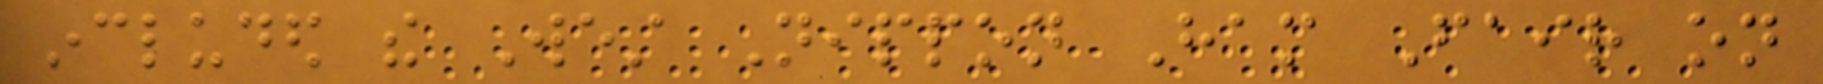included the West Nippon Ham Fair on
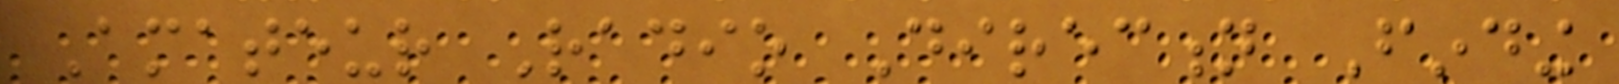Amateur Radio Direction Finding
